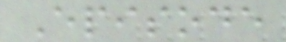Episode
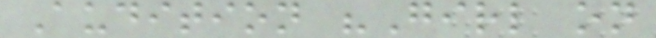Audition "Girl on
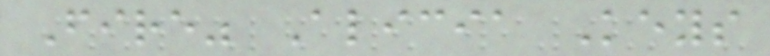Fire" Alicia Keys
